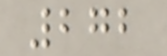272
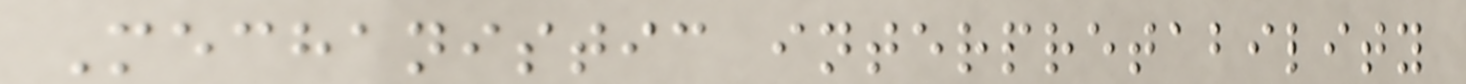Mechanistic interpretability
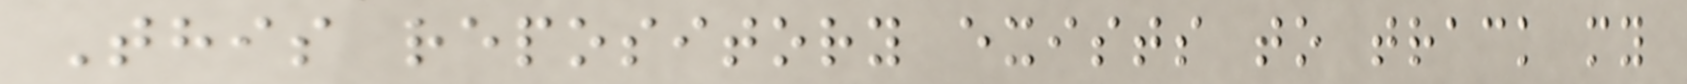This repository exists to track my
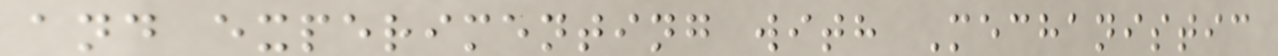and experimenting with Mechanistic
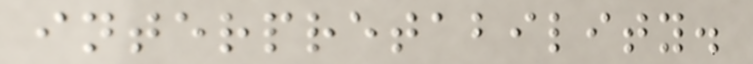interpretability.
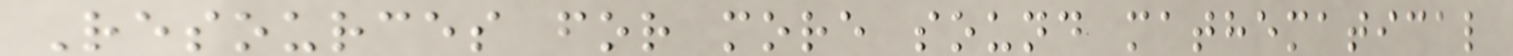Resources for more sound mathematical
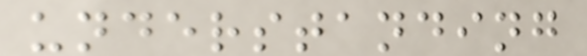understanding
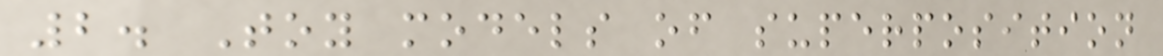2. Toy models of superposition
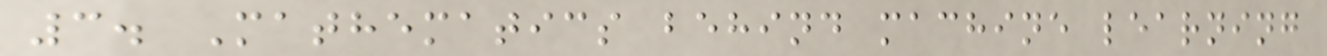3. Mathematics behind machine learning
